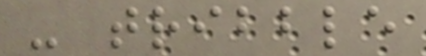- tribble
